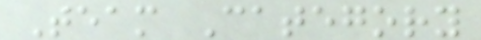Team Category
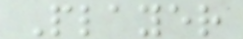Player
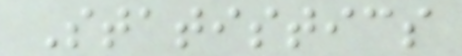Statistics
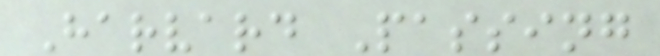Harvard Passing
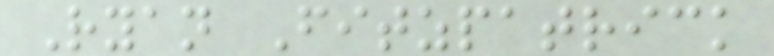Ryan Fitzpatrick
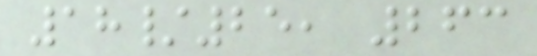18/25, 263
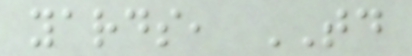yards, TD
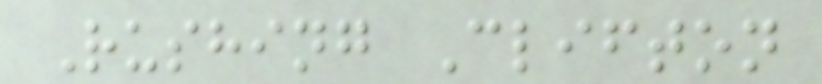Rushing Clifton
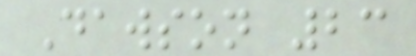Dawson 23
